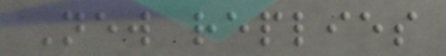New replies
